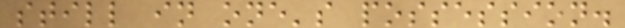still in one's possession.
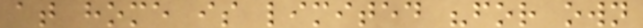at home is limited "for own
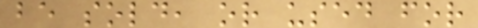be sold, or used for
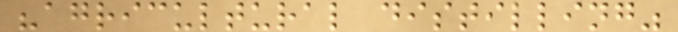"agricultural distilling"
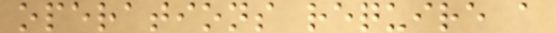operations require a
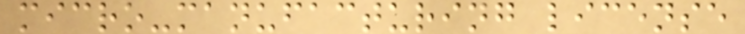micro-manufacturing license
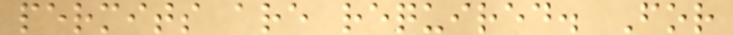permits are required. For
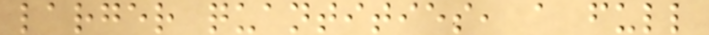larger quantities, a full
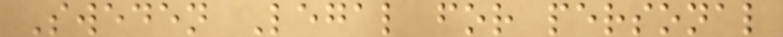Sweden Legal for personal
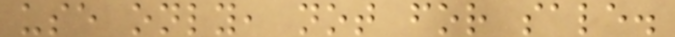use only, not for sale.
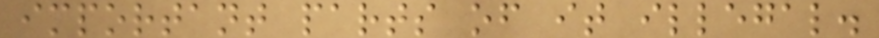important parts of it illegal.
